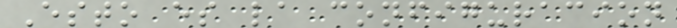Esto es la configuracion
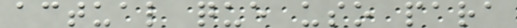actual que uso para
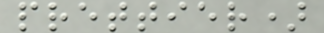prettier)
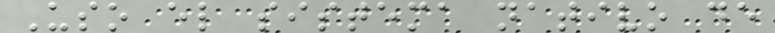Uso el sistema nativo de
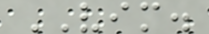VIM.
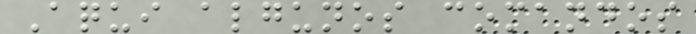Aqui algunos comandos
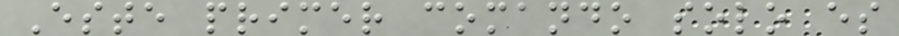Este primer comando solo es
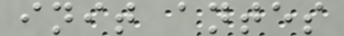init antes
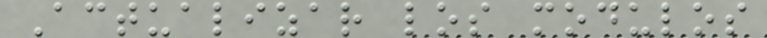Actualizar los modulos
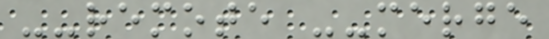--remote --merge
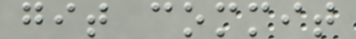git commit
